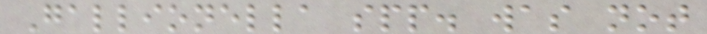Gallionella spp. was not
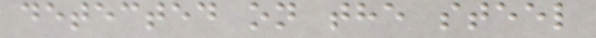detected on the steel
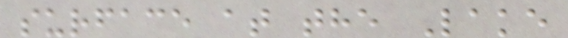surface at the Lake
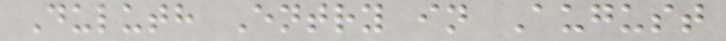Duluth Entry in August
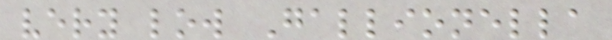very low Gallionella
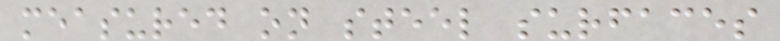measured on steel surfaces
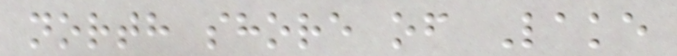north shore of Lake
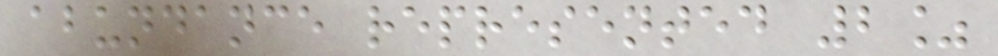abundance represented 2%
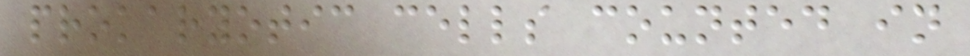prokaryotic cells counted in
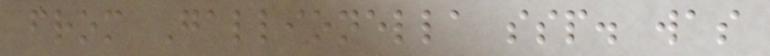from Gallionella ssp. was
